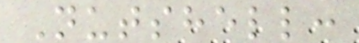Nutshell:
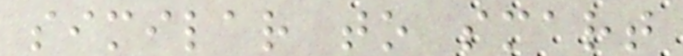similar to smart
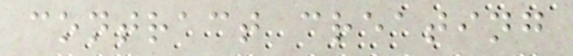contract creating
